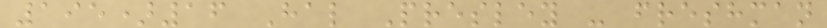195)16 Hal Presley - freshman
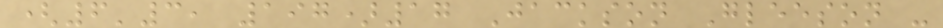(6'3, 197)17 Jackson Gleeson -
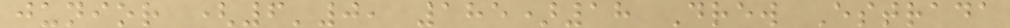junior (6'0, 185)18 Drew Estrada
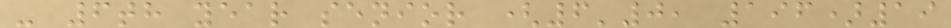- 6th year senior (6'0, 196)19
